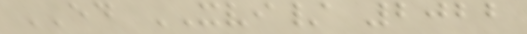ED XVI/ 2022
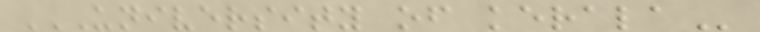UNIVERSITY OF KERALA
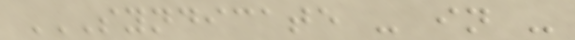SYNDICATE - IN -
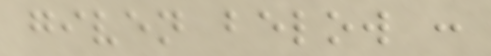given below :
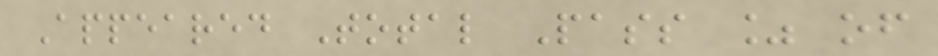Appeared Total Pass % of
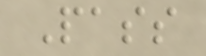Pass
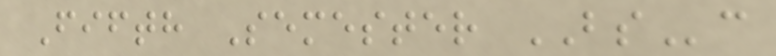Fifth Semester BSc
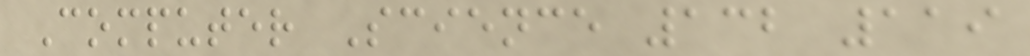Computer Science 132 119
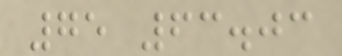75 63.03
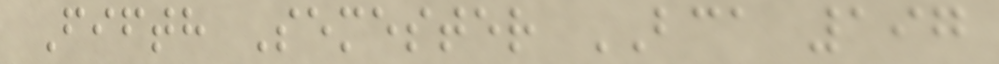Fifth Semester BCA 197
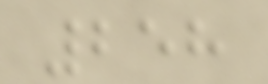258
